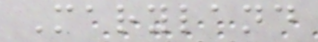Maryland
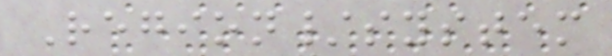Region/system
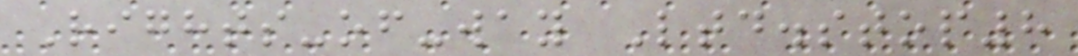Rights-of-way Ltd.stop8
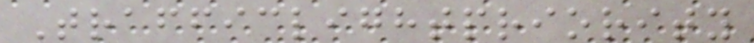Trafficlightpriority
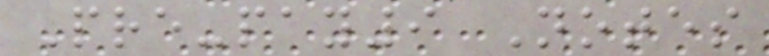Pre-pay9 Notes
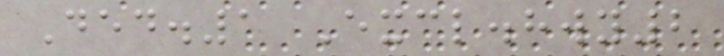Ded.1 Excl.hwy2
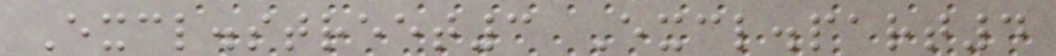Excl.street3 Excl.part4
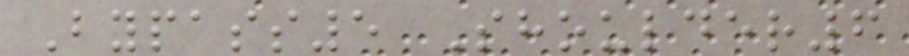Bypass5 Shoulder6
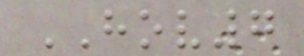HOV7
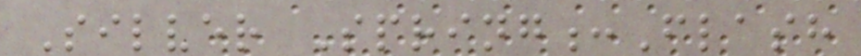Silver Spring:Flash
